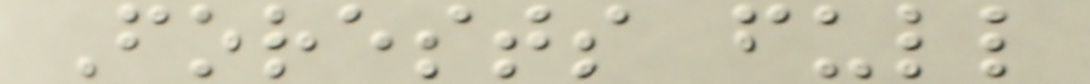Forests full
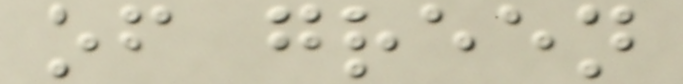of green
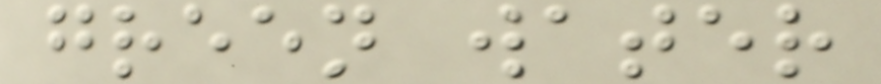green water
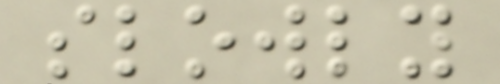slowly
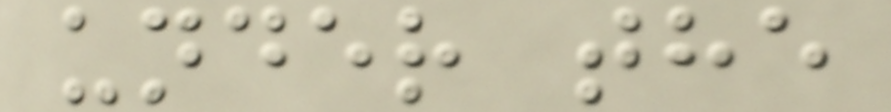under the
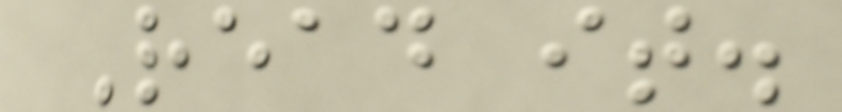Read it.
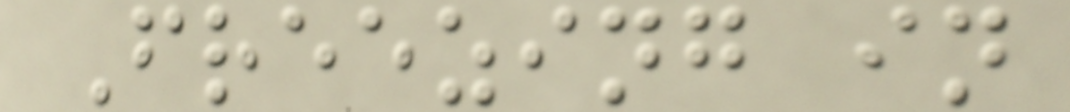Freezing in
